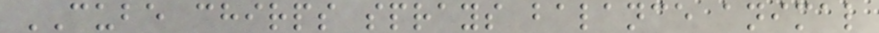CUBE chirps sprays balance animal
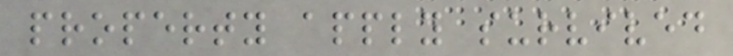property apply survived
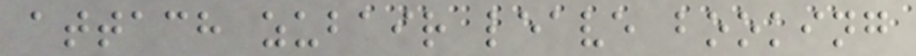attach zubair leave booking
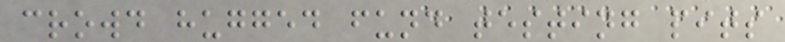crowd hugged fund testing pits
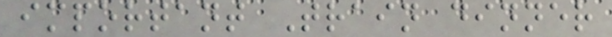important Train dinner
